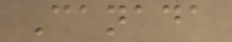Canada
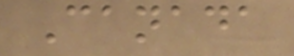Canada
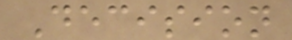Decision
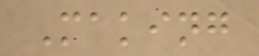Making
